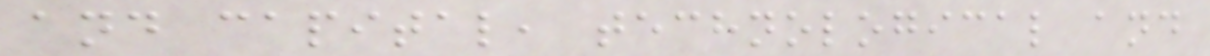and capital, technological and
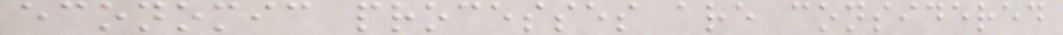economic processes are considered
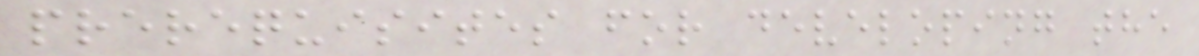prerequisites for developing the
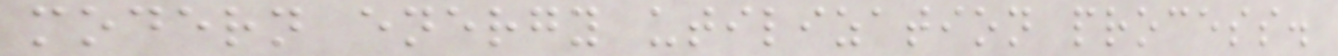modern energy utilization process.
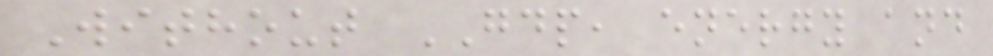Without GDP, energy and
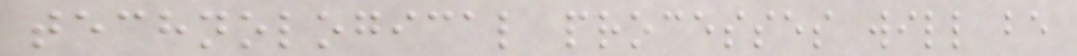technological processes will be
